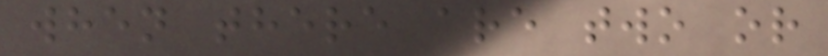when there are two or
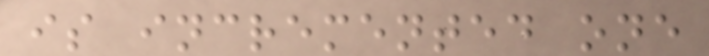is incremented one
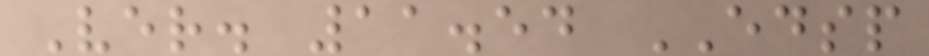Ver. 11.54 EDSP
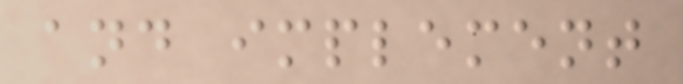and implement
